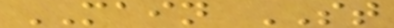MAIN ST
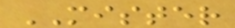MISTER
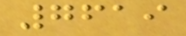7619
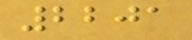2201
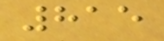815
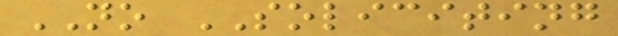NO SOLICITING
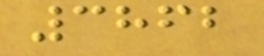3862
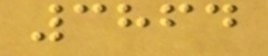3864
